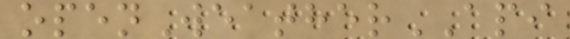openWeatherAPI
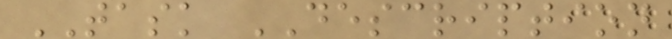TASK DESCRIPTION
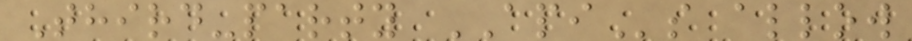Third-party APIs allow
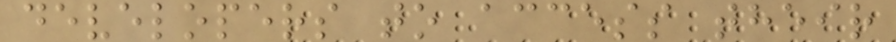developers to access their
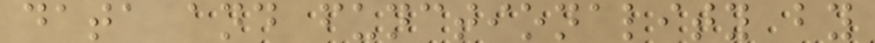data and functionality by
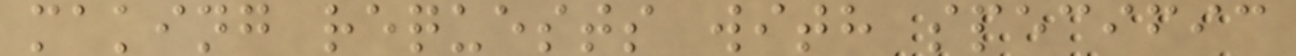making requests with specific
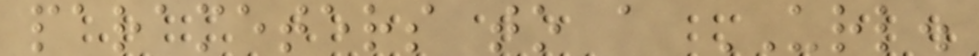parameters to a URL.
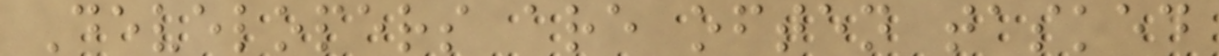Developers are often tasked
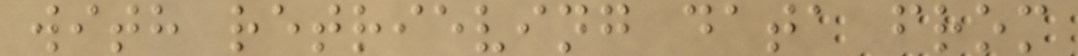with retrieving data from
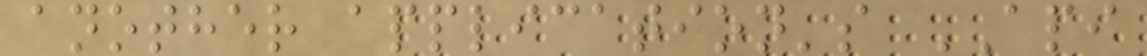another application's API
